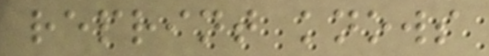reprint knows
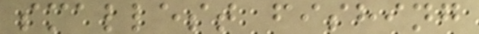smallest fishing
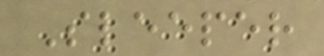Sleeper
